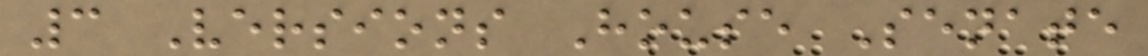3 Versions House Senate
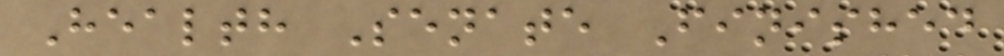Health Senate Finished
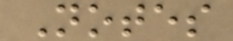Notes
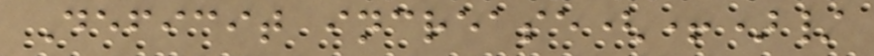Deficit increase(+)/
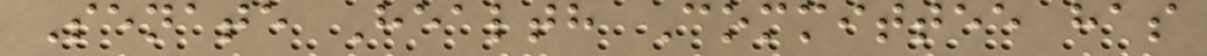Senate Health Committee has
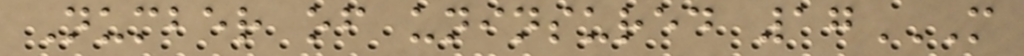Number of uninsured 17M
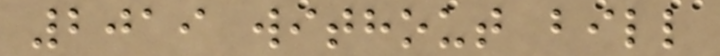2019 without bill
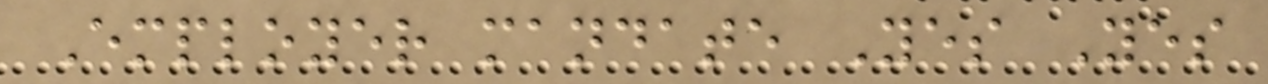Employer mandate Yes Yes
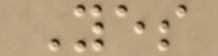Yes
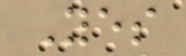Yes
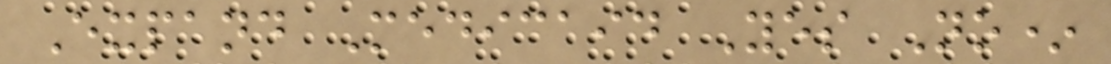Expand Medicaid Yes No*
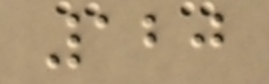120
